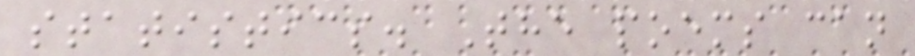statistics. The poems can
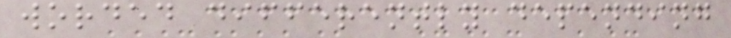worded differently depending
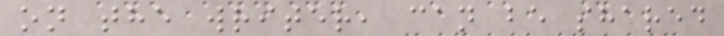on the writer, can be shared
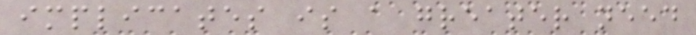implicates is a greater need
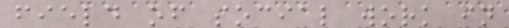field of social work in
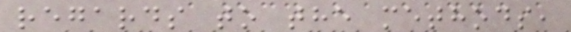regards to the methods,
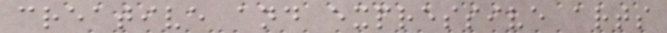creative and expressive arts
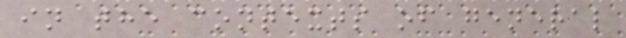in the contexts of general
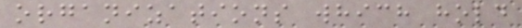organizations which hold
